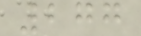277
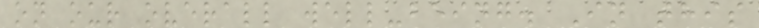on our overall well-being. In this
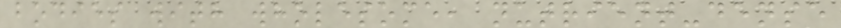bodies with wholesome, nutrient-dense
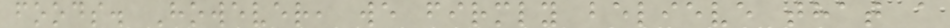foods. However, we firmly believe that a
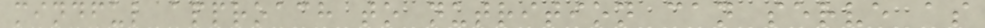mindful approach to nutrition can serve as
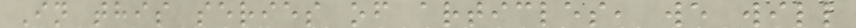In this series of articles, we will
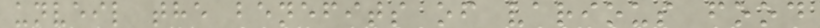unveil the benefits of various food
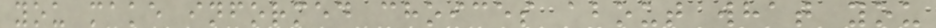you make informed choices about what you
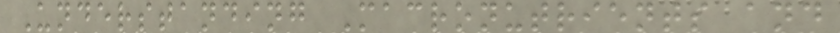Understanding Macronutrients and
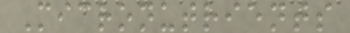Micronutrients
